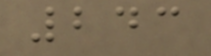243
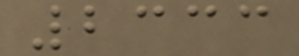2333
